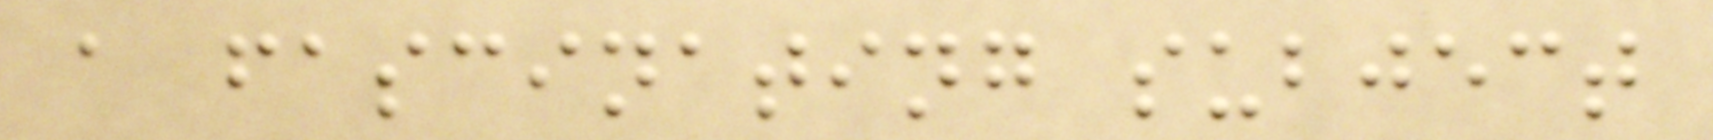a fascinating subject
